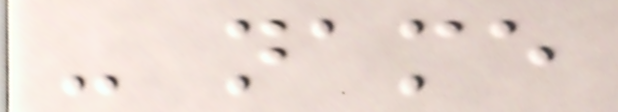- name
